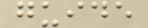guide
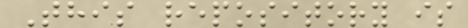This repository is
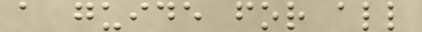a guide for all
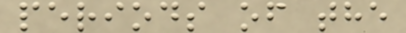periods of the
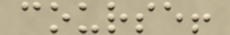course!
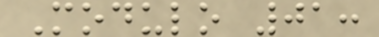Modulo 01:
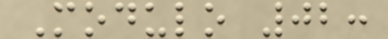Modulo 02:
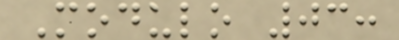Modulo 03:
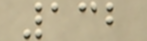132
